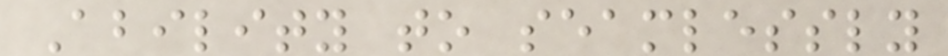Ability to seamlessly
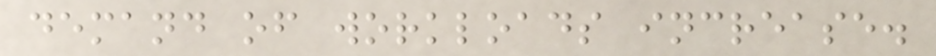demand of workloads increase.
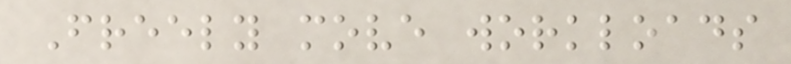Freely move workloads
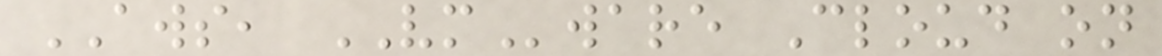AWS, VMware Cloud on
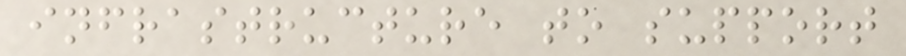infrastructure to support
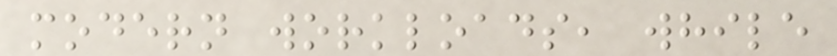modern workloads, while
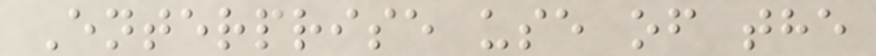Enterprise use of the
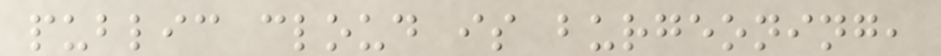public cloud is burgeoning,
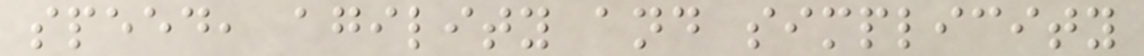speed, agility and simplicity
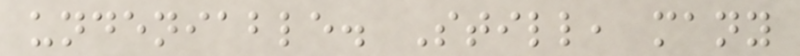undeniable. Still, many
